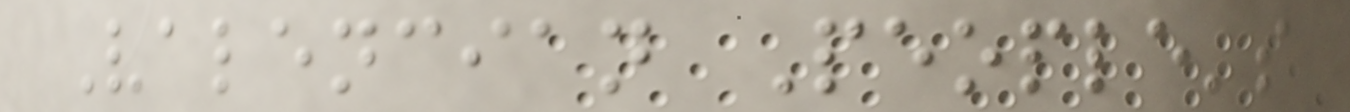Valencian People's
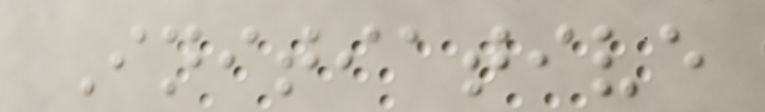Initiative
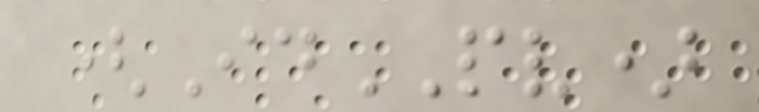(IdPV)
